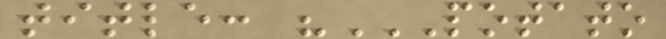title: "POTATO
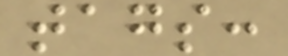tags:
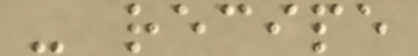- recipe
